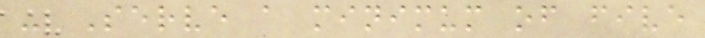- Serve a minimum of five
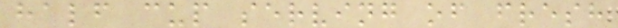half cup serving of fresh
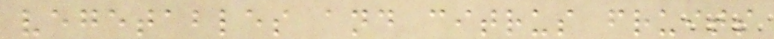vegetables and citrus fruits
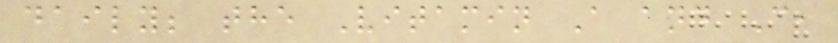daily; the Vitamin A and C,
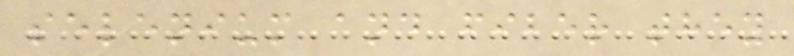selenium and fiber they
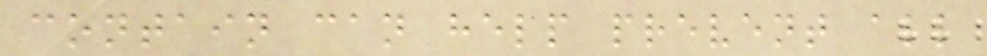contain can help prevent all
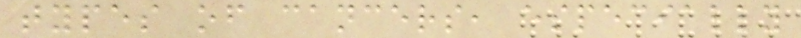types of cancers, especially
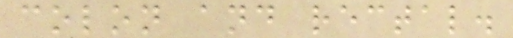colon and rectal.
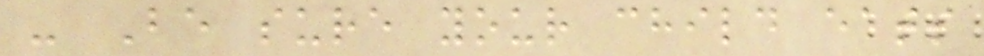- Be sure your child eats
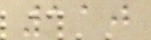110
